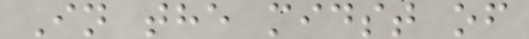In the midst of
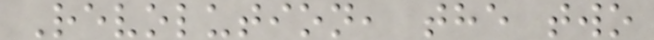Revolution, the two
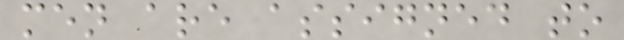men are assigned to
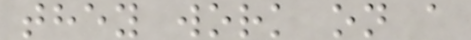they work on a
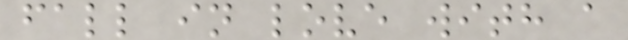fall in love with a
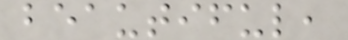beautiful,
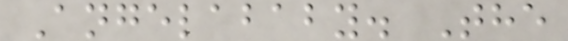Angelababy. The
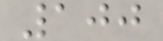100
